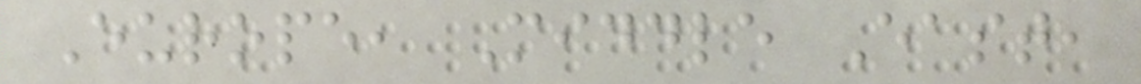Europe, Middle East,
